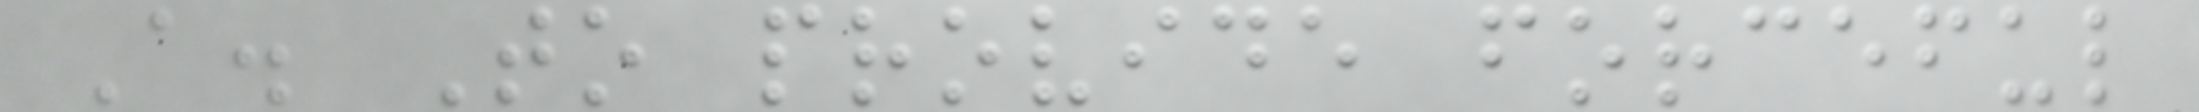A. To provide forceful
